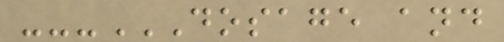---DOSAGE AND
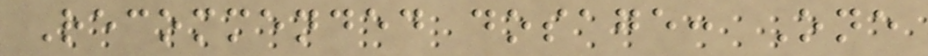Recommended dosage: One
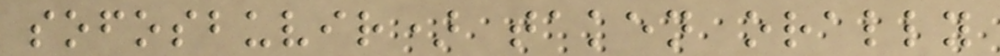sofosbuvir) taken orally
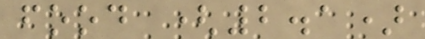food (2.1)
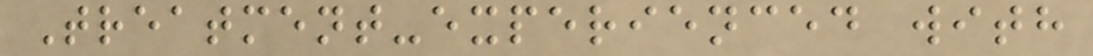Treatment-experienced with
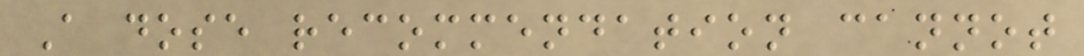A dose recommendation cannot
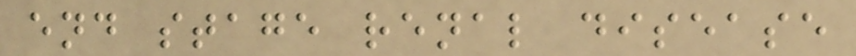end stage renal disease
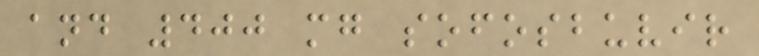and 400 mg sofosbuvir
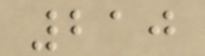210
